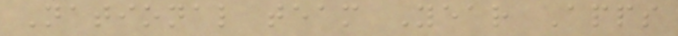National team Year Apps
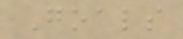Goals
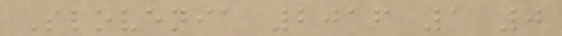Slovenia 2016 1 0
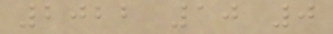2022 10 0
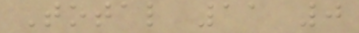Total 11 0
